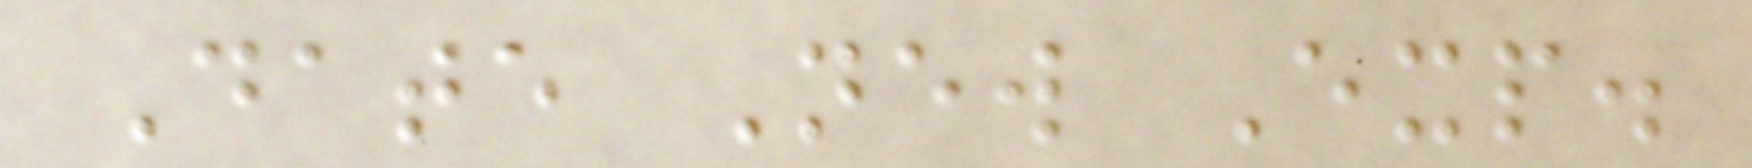Date New Exp.
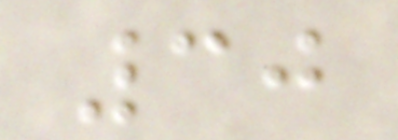30
